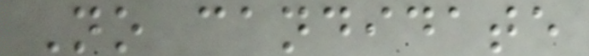No candidate
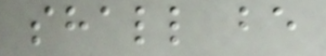shall be
